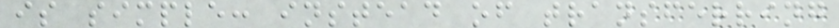is simple: instead of transferring
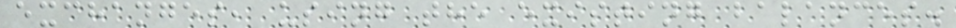exchanges, using the existing balances.
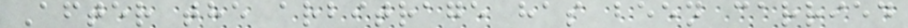After the arbitrage has been carried
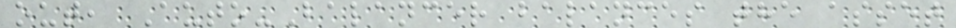out, Auto-Balancer balances the asset
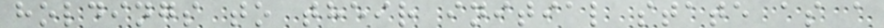holdings to their initial state as a
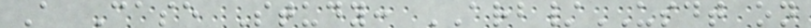A Case Study: ARB/USDT on
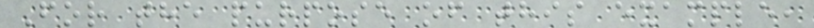For the purpose of this example,
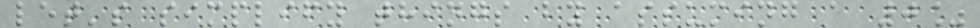let's simplify things by assuming a 0%
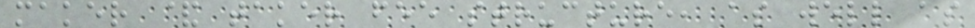maker & taker fee structure, as well as
